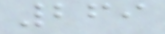269
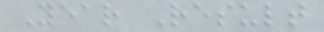Year Result
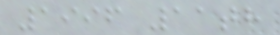1996 11th
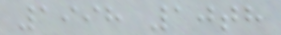1998 10th
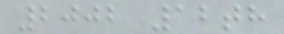2002 12th
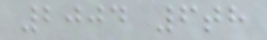2004 6th
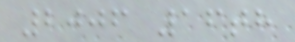2006 16th
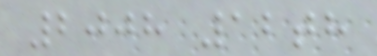2008 12th
